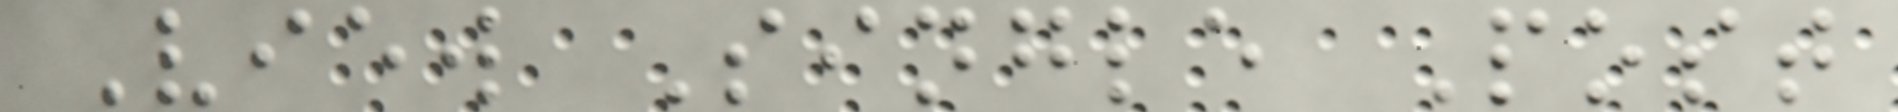View Single Post
